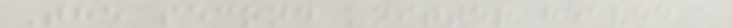The second knitter heaved a
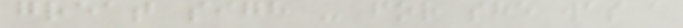great sigh - for she was a
